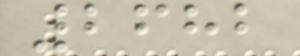2682
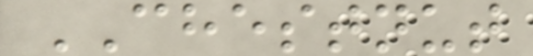CHESTNUT
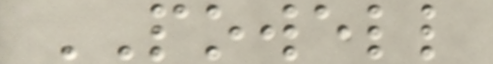POWELL
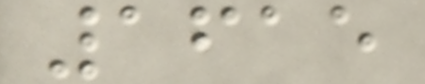1615
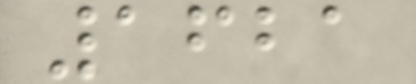1621
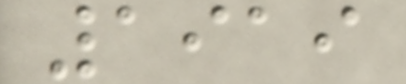1919
